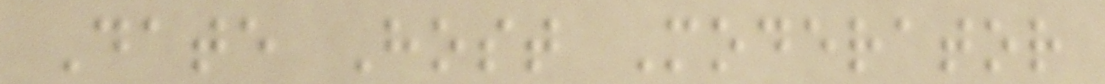Date Host Moderator
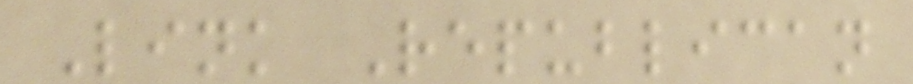Link Republican
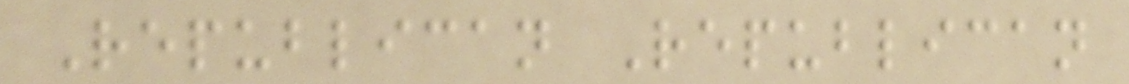Republican Republican
